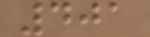401
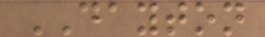DAYTON
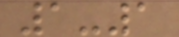1-1
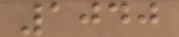1040
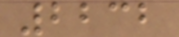2232
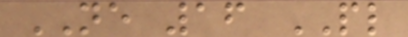NE 16 PL
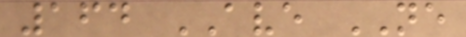164 AVE NE
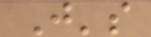J's
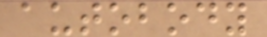autobody
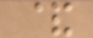&
